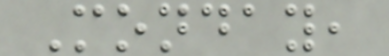Monday,
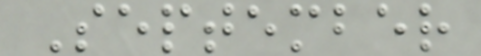September
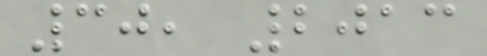30, 2013
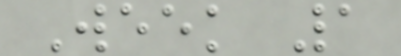Week 1
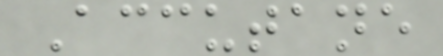Accutane
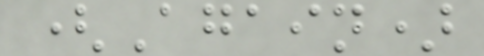(Again)
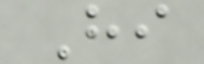Hi
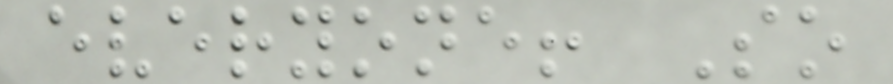everyone! So
